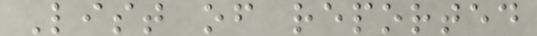List of reported
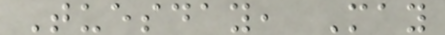Tuesday, May
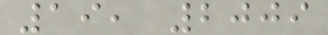19, 2009
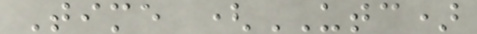Time (UTC)
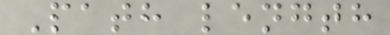Path length
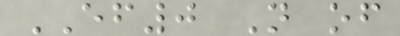EF0 N of
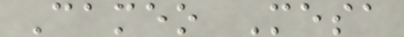Cameo Mesa
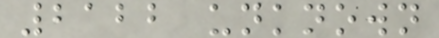2122 unknown
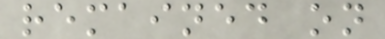remained on
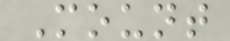Mount
